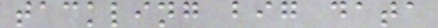tackling big data
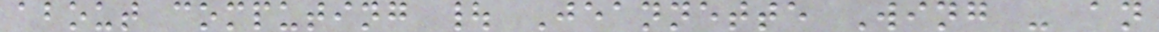about computing | Jeannette Wing - an
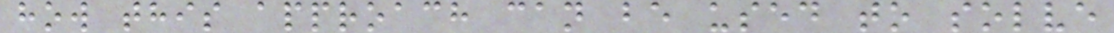how this approach can be used to solve
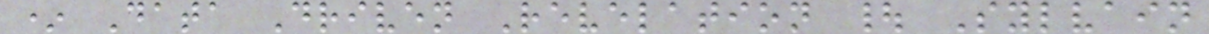* Data Driven Revelation | Sylvain
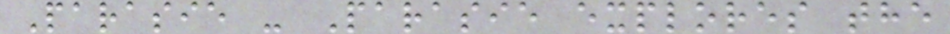Parasie - Parasie explores the
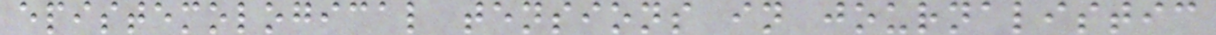epistemological tensions in journalistic
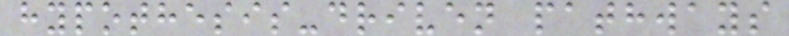hypothesis-driven pathways
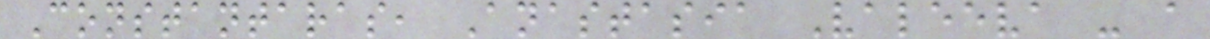Constantaras, Anastasia Valeeva - a
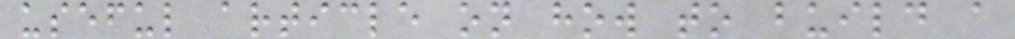useful article on how to build a
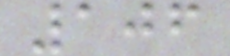106
